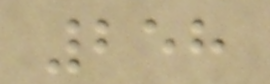258
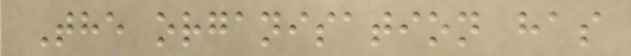The organisation has
